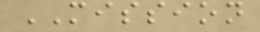MISSION
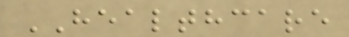HEALTHCARE
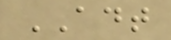ADT
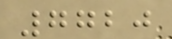7720
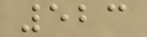523
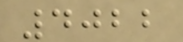4022
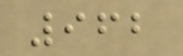962
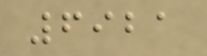6921
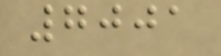7001
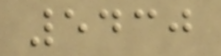5430
